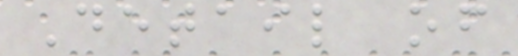Detail of
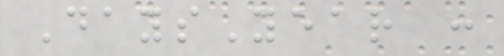DaysYear :
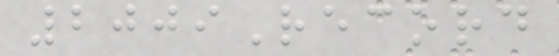2009Record
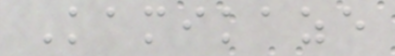Kamikaze
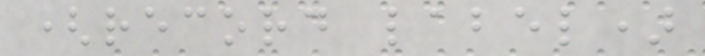(record label)
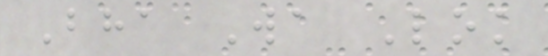Bha Wa Lok
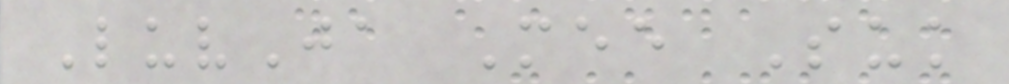LuvJa Mee Suk
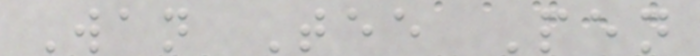Wan Tee Pen
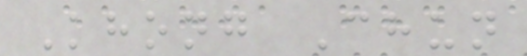Khong Chun
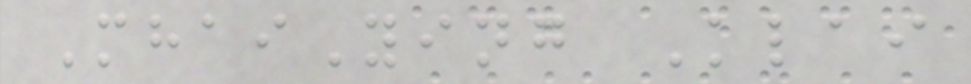MhaiYing Klai
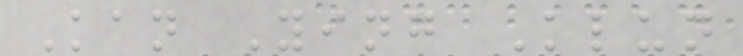Kan Ying Klun
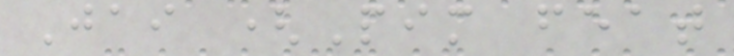Jai (Pim feat
